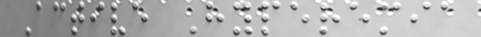Active Hyperemia
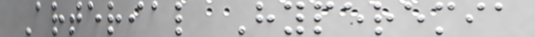Arterial Hyperemia
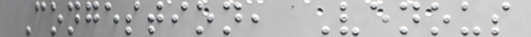Congestion, Venous
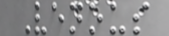Venous
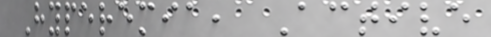Hyperemia, Active
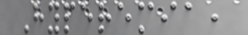Hyperemia,
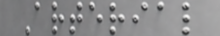Arterial
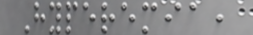Hyperemia,
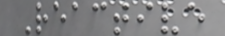Reactive
